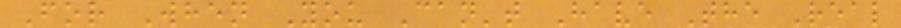For When You Can't Have The Real
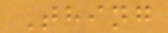Thing
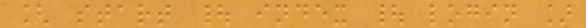[ start | index | login ]
